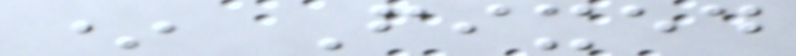* Fixed
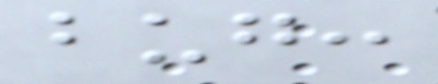bug:
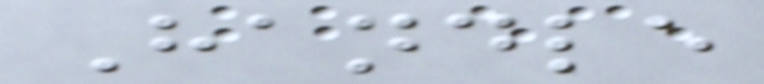Handle
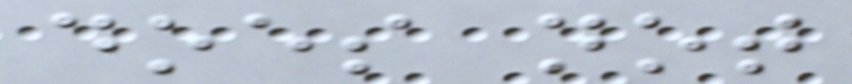does not
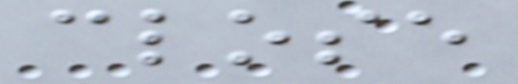close
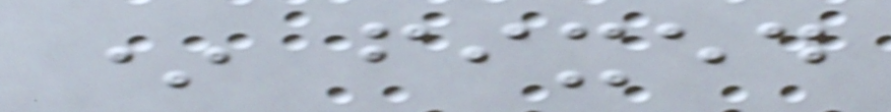* fixed
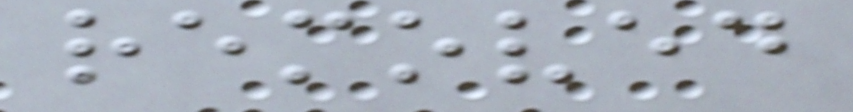removed
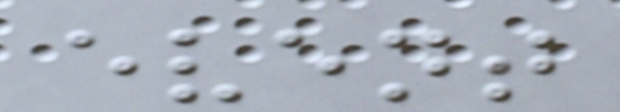event
